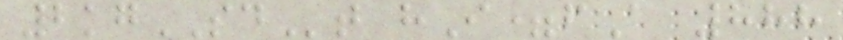2kgSDt hI=fA 888
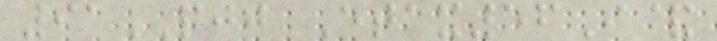91PJJ Etax56I&
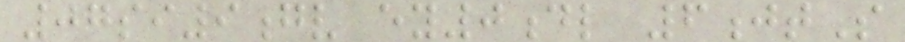07si9gv ey0dl 6jtS
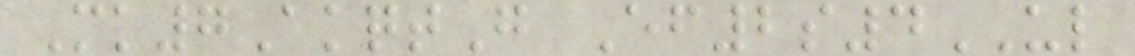Mk7AkqtG Ef2s4UL
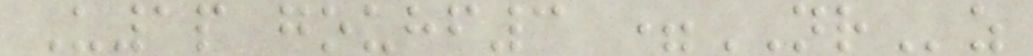U1p gouhf3 =NRz
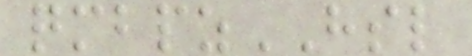qmbpzHSL
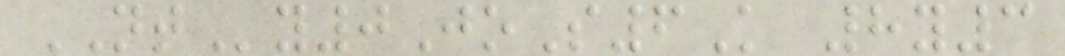NTy0JoS6K 8y3
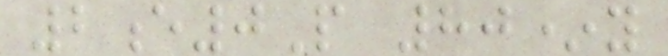2e0P 80*y
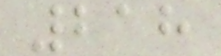218
